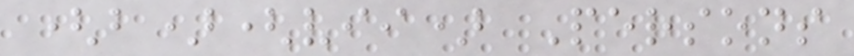(b)(vii) Persons
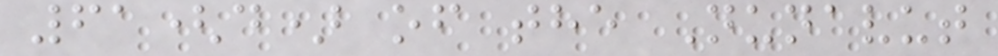61(d) of the Nunavut
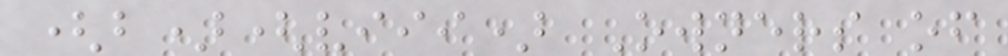(b)(viii) Owners of
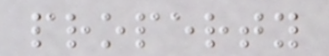property
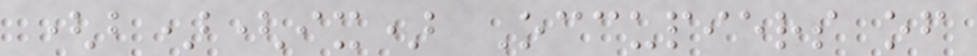(b)(ix) Occupiers of
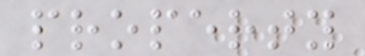property
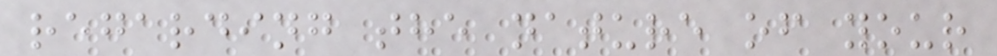regarding the nature of your
